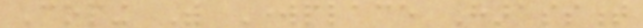Coping With Workplace Harassment
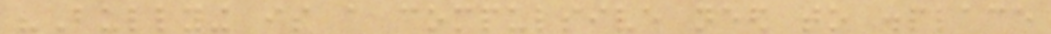"Bullying is a compulsive need to displace
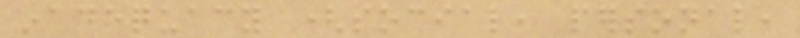inadequacy (social, personal,
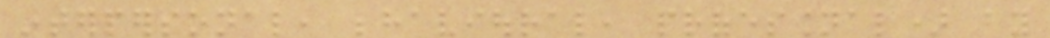interpersonal, behavioural, professional) by
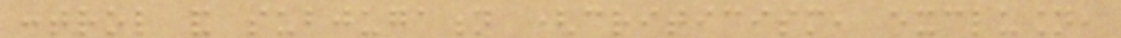control and subjugation (criticism, exclusion,
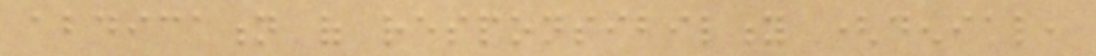abdication of responsibility (denial,
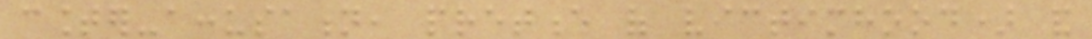counter-accusation, pretence of victimhood) and
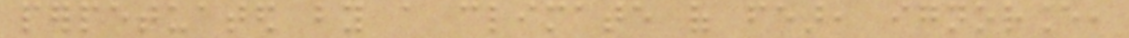perpetuated by a climate of fear, ignorance,
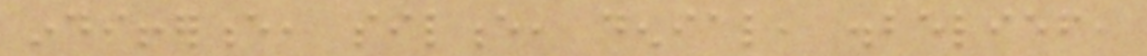indifference, silence, denial, disbelief,
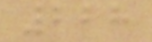228
